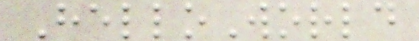HelloWorld
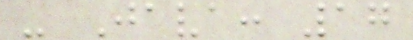- Java: 17
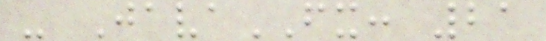- JavaFX: 21
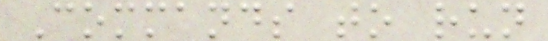Commands to run
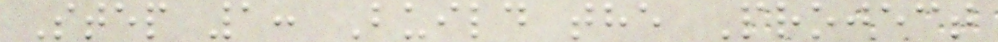Step 1: Build the Project
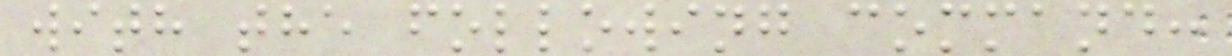with the following command:
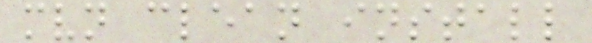mvn clean install
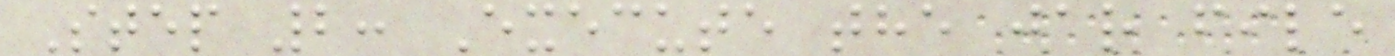Step 2: Execute the jar file
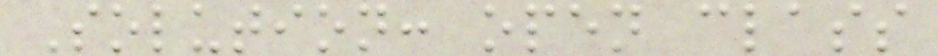Solution: open class
